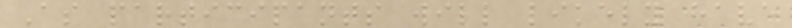As participants will likely have
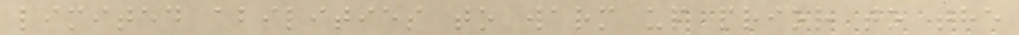limited abilities to warm up prior to the
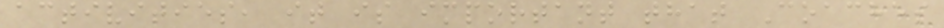activities, it is important that Coaches
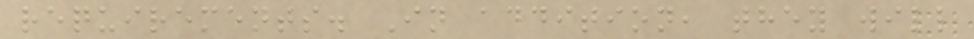requirements. In addition, they will
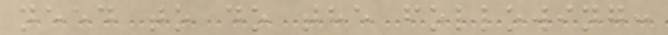need to do the following:
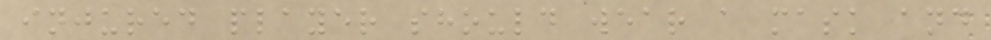injured player should wear a mask and
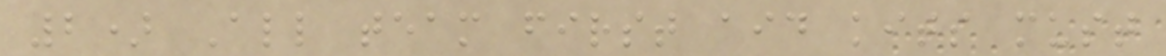2) All team first aid kits must
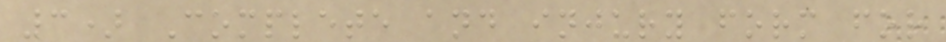3) Complete and injury form for
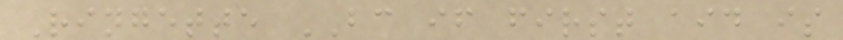Ringette BC if first aid is
